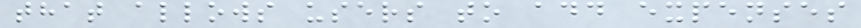that allows users to add expenses
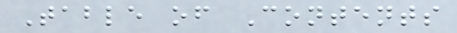Table of Contents
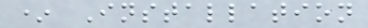* Installation
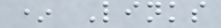* Links
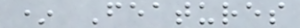* Features
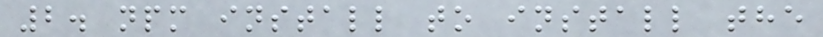2. npm install to install the
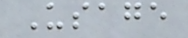Usage
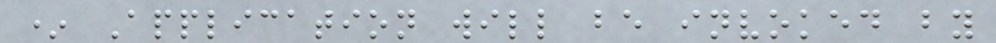* Application will be invoked by
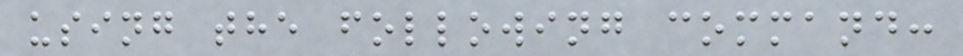using the following command:
